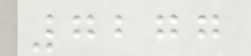7277
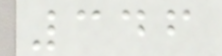346
